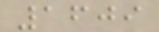1609
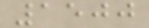1500
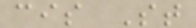cis St
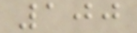100
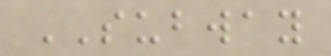SUBWAY
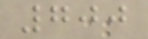700
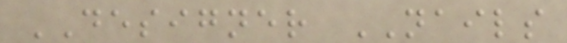DESIGNER NAILS
